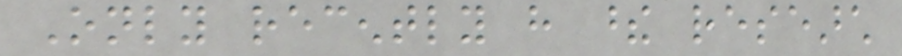Only recently have these research
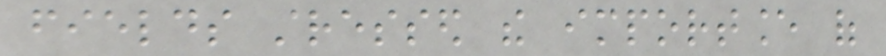fields stressed the importance of
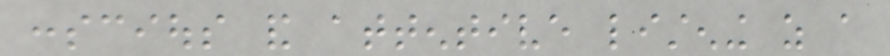conscious and attentive listening as a
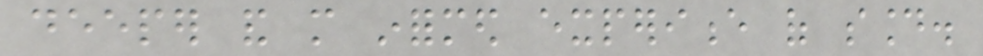deeper and more informed experience of sound.
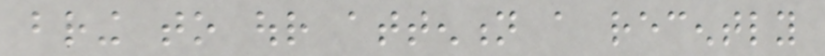bring to our attention a recently
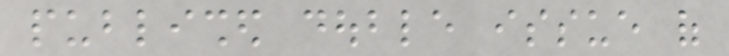published double issue of
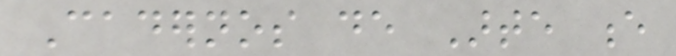Cadernos de Arte e
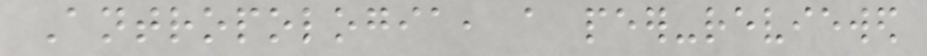Antropologia, a peer-reviewed
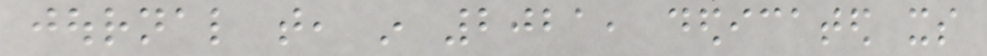journal that, in 2021, dedicated its
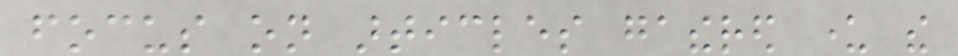focus on articles gathered under the
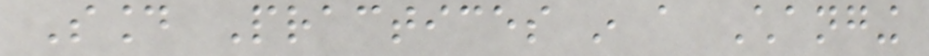Sound Practices in a Changing
